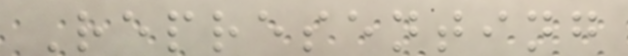Representing
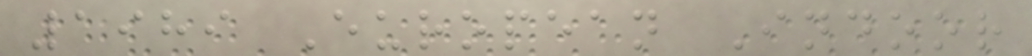1989 European Indoor
